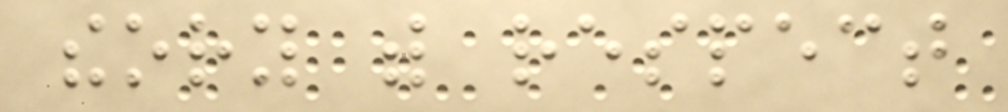theory with respect
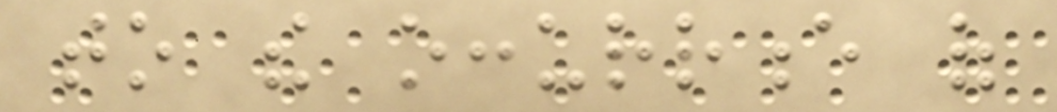to the occurrence of
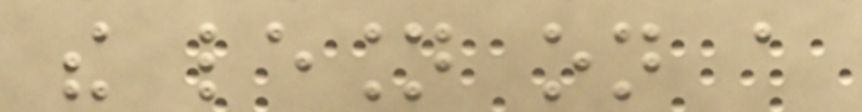the lesion on a
